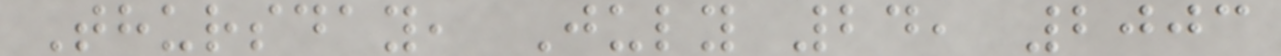Thursday, July 24, 2003
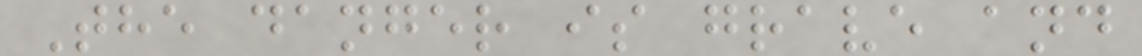The danger is grave and
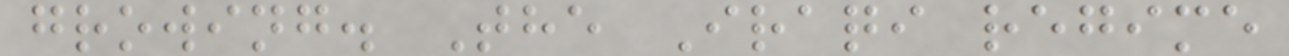growing. The Iraqi regime
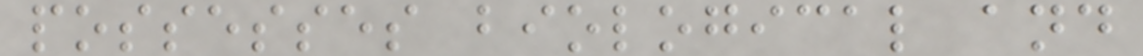possesses biological and
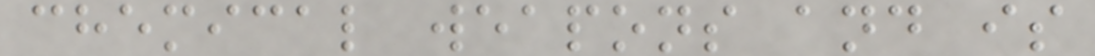chemical weapons and is
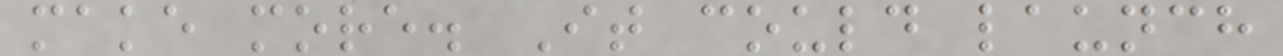make more. It could launch
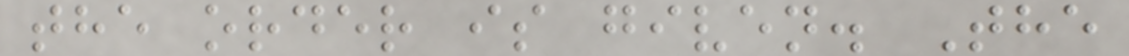the order is given. The
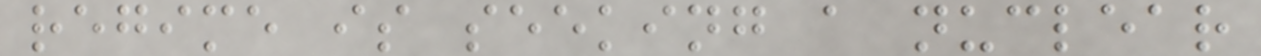regime is seeking a nuclear
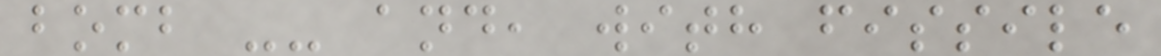bomb -- and, with fissile
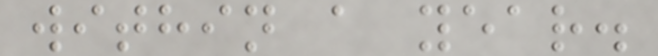within a year.
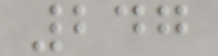247
